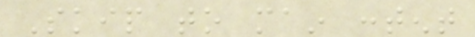Skip to main content
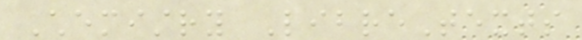Chemistry LibreTexts
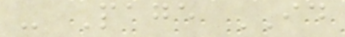- Page ID
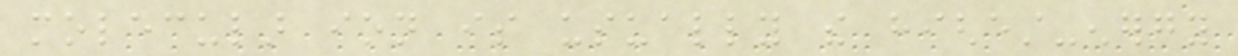molecular ion is usually the highest-energy
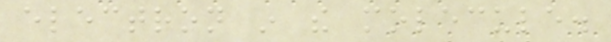electron in the molecule.
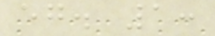eg. 1:
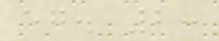eg. 2:
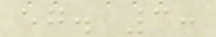eg. 3:
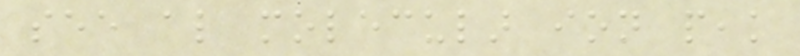see also molecular ion peak
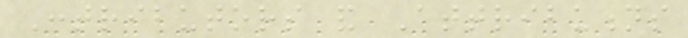Contributors and Attributions
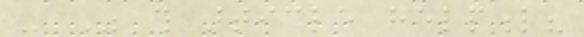- Was this article helpful?
